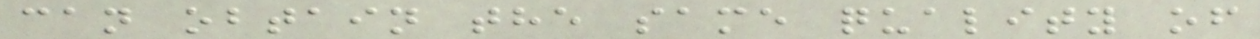can obtain the same quality of
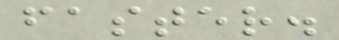faster.
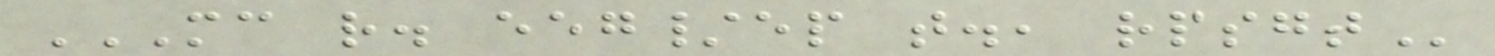MC R. EEG/EP T., RPSGT
